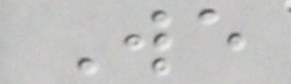We
